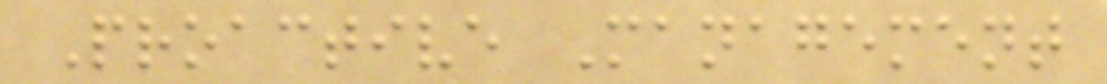Proactive Management
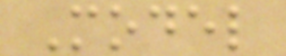Model
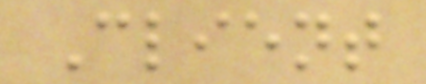Client
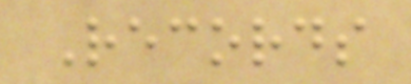Records
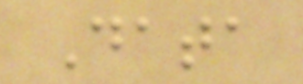Data
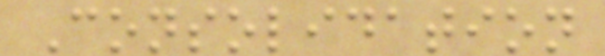Consolidation
